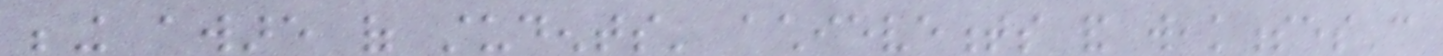being aware of students' achievements and weaknesses can
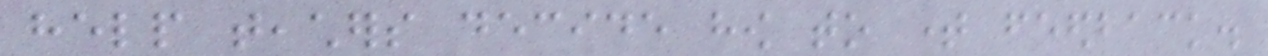help teachers decide how to time feedback.
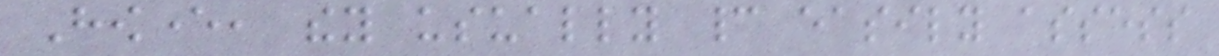However, they usually cannot easily assess
